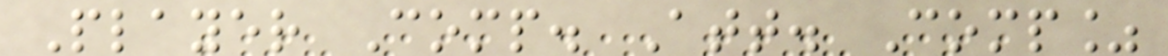Player Comp. Att. Comp%
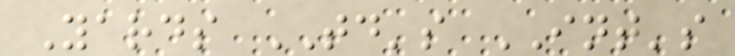Yards TD's INT's
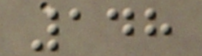148
